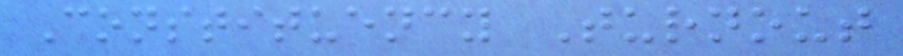Constituency Turnout
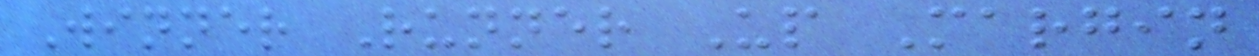Winner Runner Up Margin
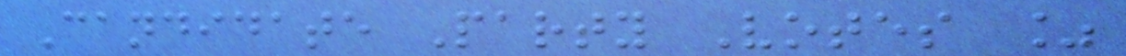Candidate Party Votes %
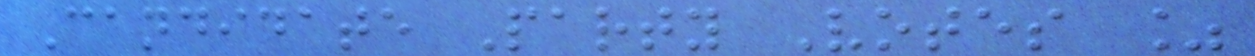Candidate Party Votes %
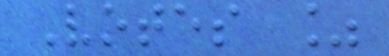Votes %
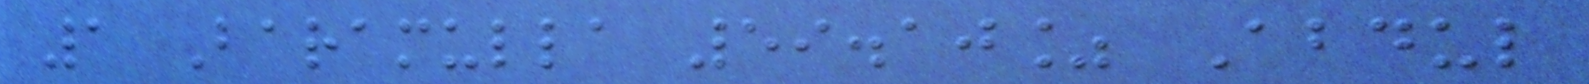1 Baramulla 59.10% Abdul
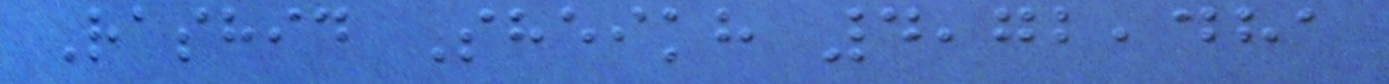Rashid Sheikh 4,72,481
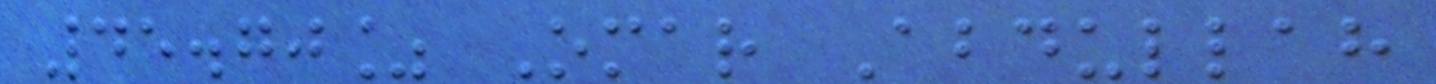45.70% Omar Abdullah
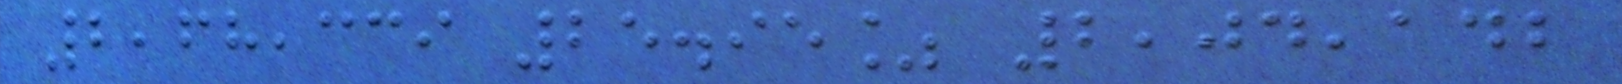2,68,339 25.95% 2,04,142
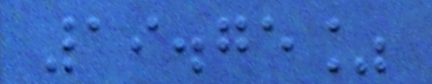19.75%
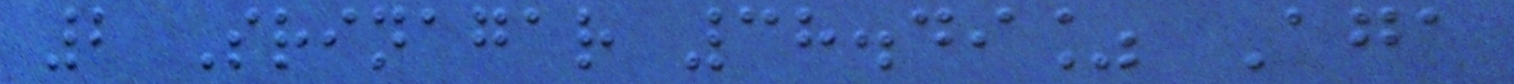2 Srinagar 38.49% Aga
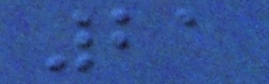21
